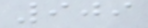909
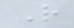R
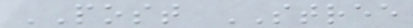POST STREE
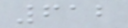612
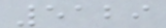5129
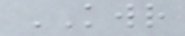KWR
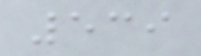539
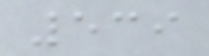539
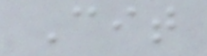Cit
